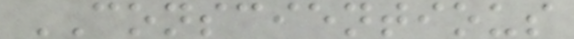CONSCIENTIOUS
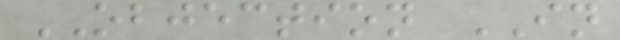OBJECTION IN
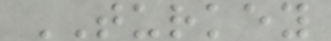TURKEY
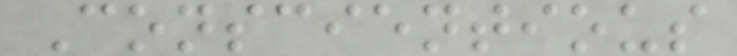Conscientious
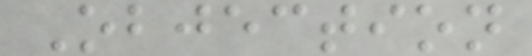Objection
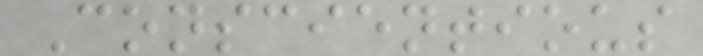Conscientious
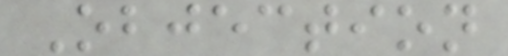Objection
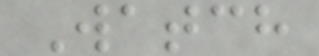Watch
